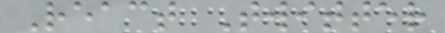React Twitter
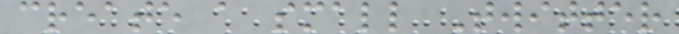create a small Twitter
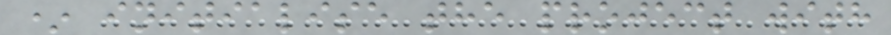* initialise the project with
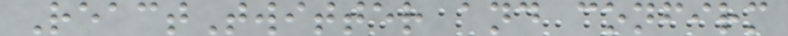ReactTwitter and confirm
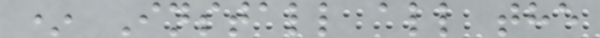* Install all the
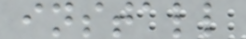install
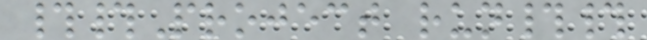##Project run##
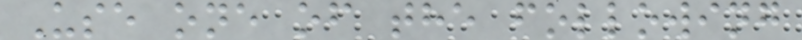Use one of the following
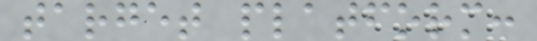target platform:
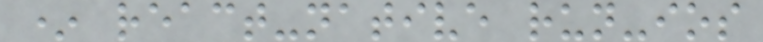* react-native run-ios
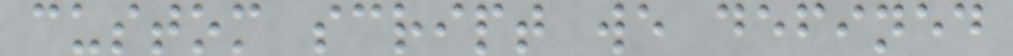custom script we defined
